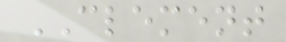CLEMENT
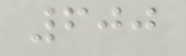600
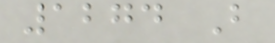1274 B
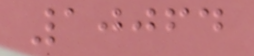10064
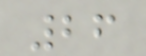26
